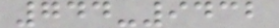744-9432
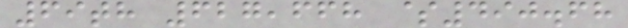69th 627,668 $490.68
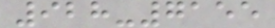928-7155
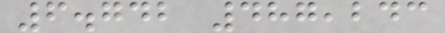6.742 487,243
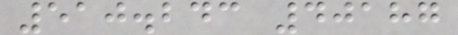510.243 40187
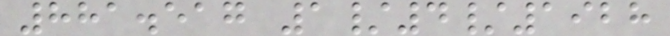881.517 1/4/1928
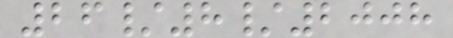26/8/2008
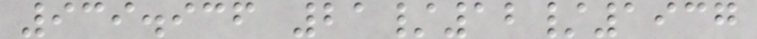939.936 21/12/1937
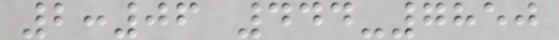2:06 444-7850
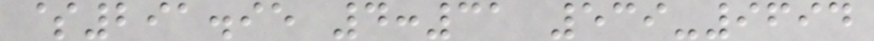$291.95 4:31 539-9694
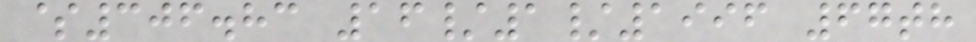$306.83 16/1/1996 67th
